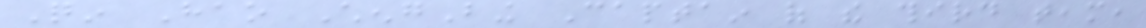Qin Hao ChengBing Captain of the third team,
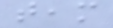team
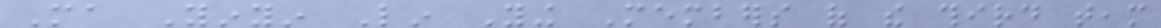Ma Yinyin Lin Ying Members of the third team
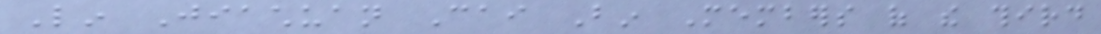Lin Jiachuan Cai Bin Members of the third
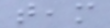team
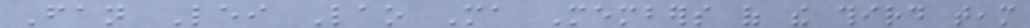Fan Lei Lao Ma Members of the third team
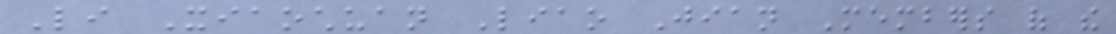Li Xiaochuan Liao Jian Members of the
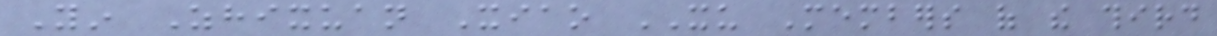Yin Zhixuan Xiao XU Members of the third
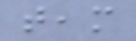team
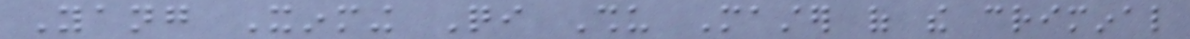Yang Xinming Qi Shu Master of the criminal
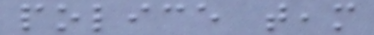police team
